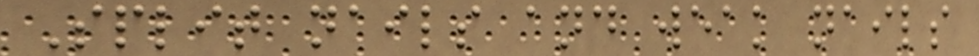Split nails and weak nails
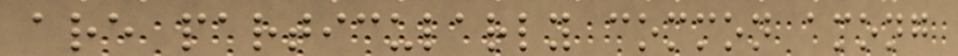are particularly common among
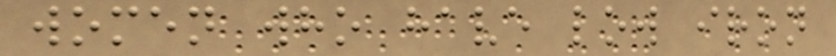women who have low iron
